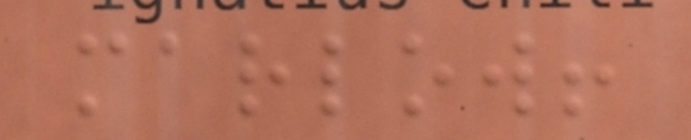marlow!
